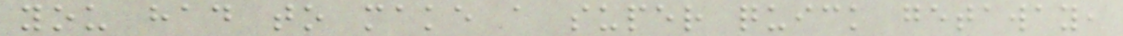you had to make a super quick getaway,
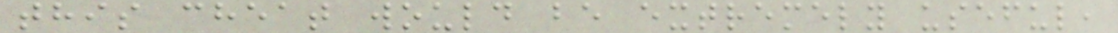this cheat would be extremely useful,
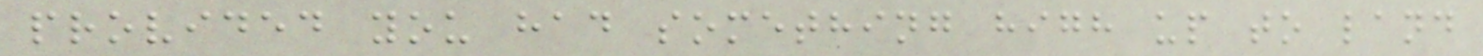provided you had something high up to land
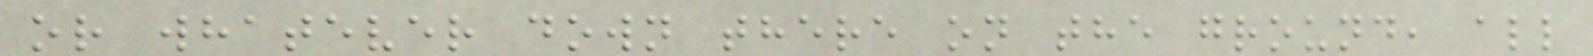or whatever down there on the ground, all
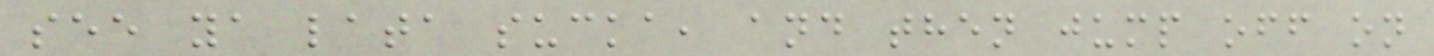see ya lata sucka, and then jump off on
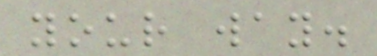your way.
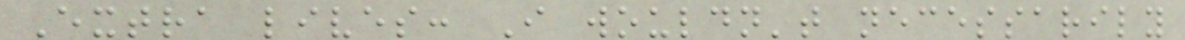Extra lives: I wouldn't necessarily
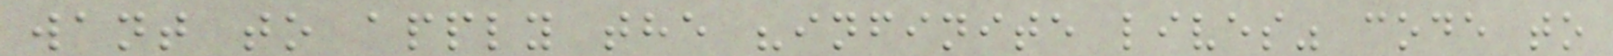want to apply the "infinite lives" code to
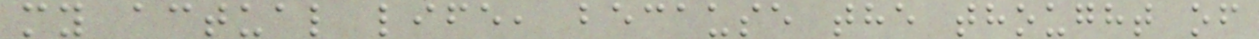my actual life, because the thought of
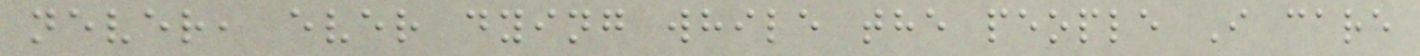never, ever dying while the people I care
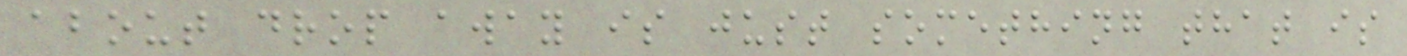about drop away is just something that is
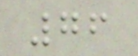76
